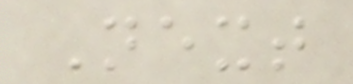Next
